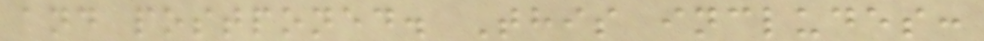and postponed. This includes:
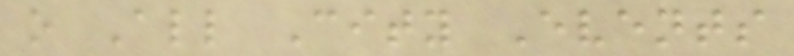o All City Events
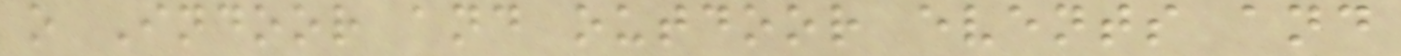o Indoor and outdoor events and
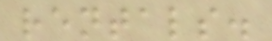rentals.
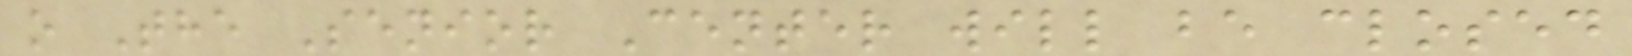o The Senior Center will be closed
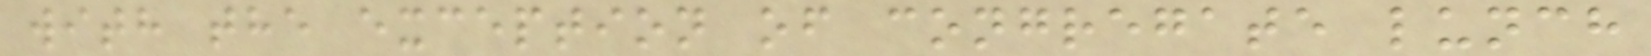with the exception of congregate lunch
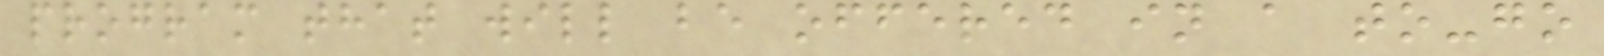program that will be offered in a to-go
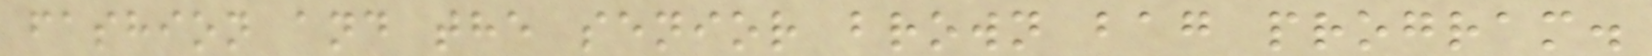fashion and the senior brown bag program.
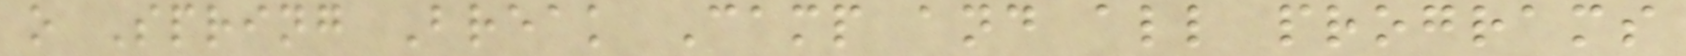o Spring Break Camp and all programs
